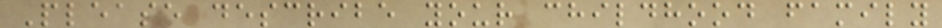Please describe your childhood family
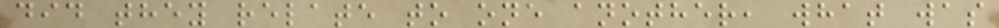did they relate to one another, what was
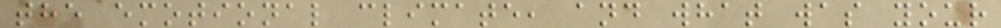the emotional climate, and what was your
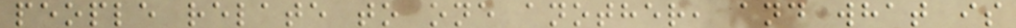people relate to one another, and what is
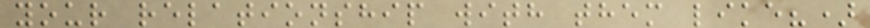your relationship with them like?)
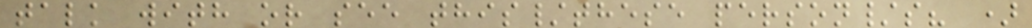talk with or see this/these person/s? )
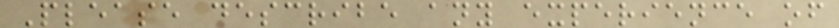Please describe any experience of
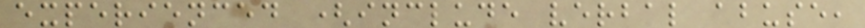experienced (include verbal abuse,
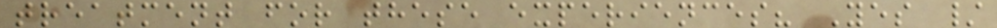treatment for these experiences? Yes /
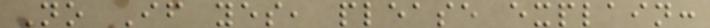No If yes, please explain:
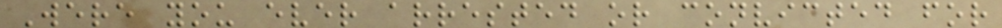Were you ever arrested or convicted for
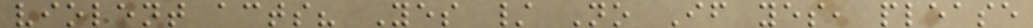violent acts? Yes / No If yes, please
